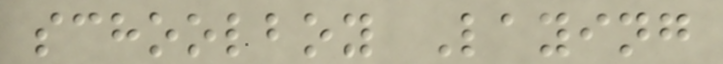schoolboy Laying
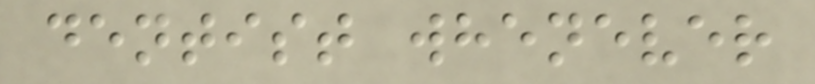dentist whenever
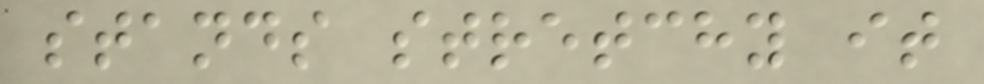stands stretchy it
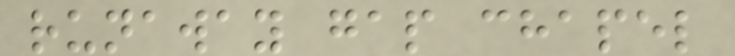runaway gap chapel
